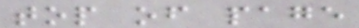top of page
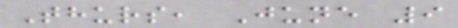Thurs, June 9
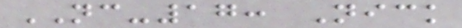NC-17: Nick
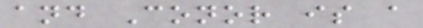and Conor is a
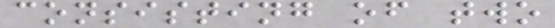consisting of two
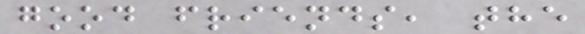good friends, the
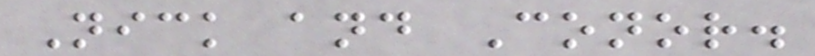Nick and Conor.
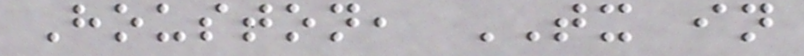Houston, TX in
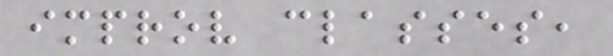improv classes,
